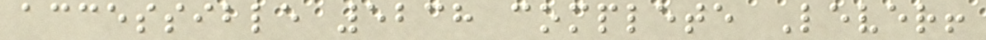accessible 5238 complete Lever!
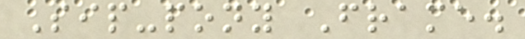Sip-pony Frame.
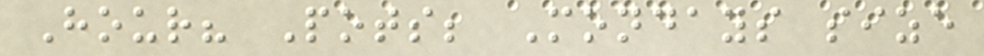Hour? Pots; Mondays size
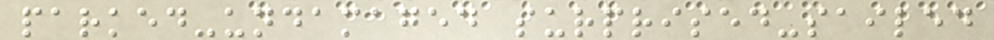parked-undamaged surprised-sailed
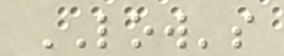LOW's
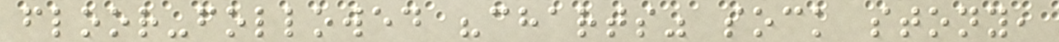floor-followed "charts" sock stony,
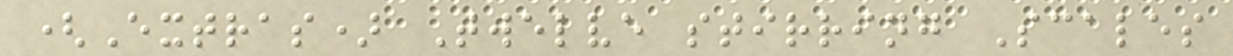(Extras) Twelve stirring Scales
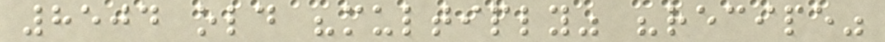8504 old "multiply" "recipe"
